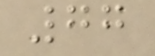77
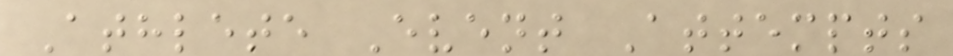Athlete Event Attempts
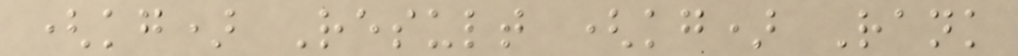(kg) Result (kg) Rank
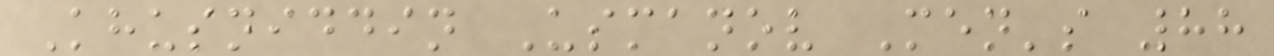Khusniddin Usmanov Men's 88
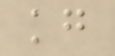kg
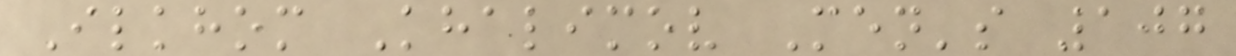Ilkhom Khalimov Men's 107
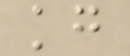kg
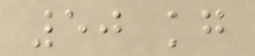50 kg
